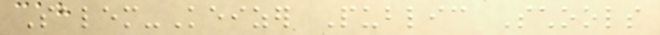Salem-Keizer Public Schools
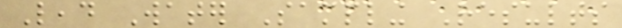Lead Water Sampling Results
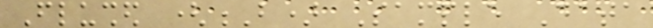Flushed (B) Sample Data
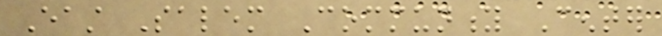East Salem Community Center
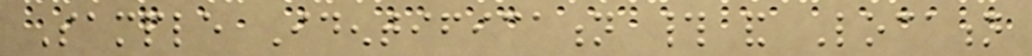Sample Identification # and Location
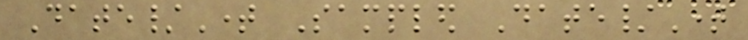Date/Time Sampled Date/Time
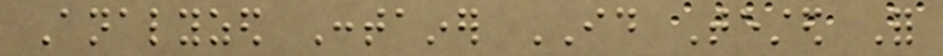Analyzed Container ID Tested For
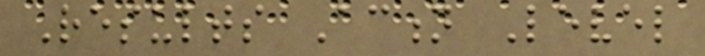Results Action Level
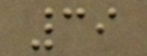39
